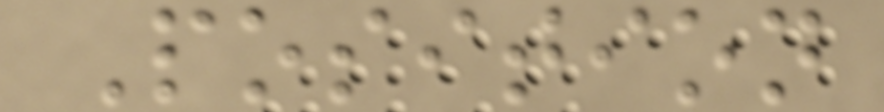Position
